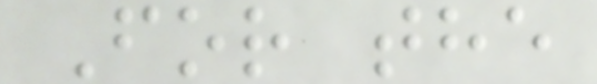For the
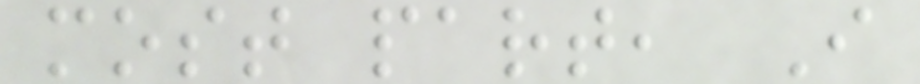most part, I
